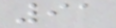91
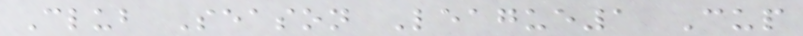Club Season League1 Cup
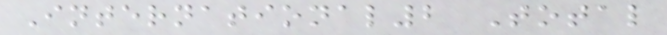International2 Total
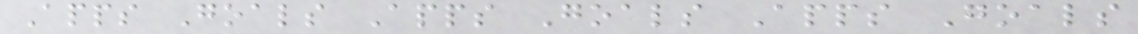Apps Goals Apps Goals Apps Goals
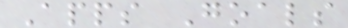Apps Goals
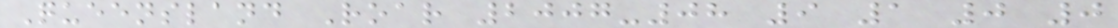Queensland Roar 2007-08 9 1 0 0
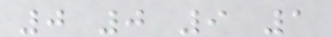0 0 9 1
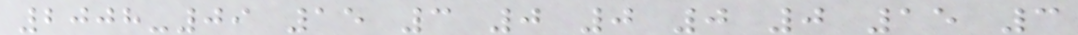2008-09 15 3 0 0 0 0 15 3
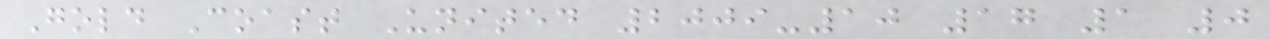Gold Coast United 2009-10 17 1 0
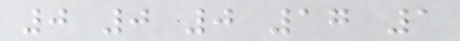0 0 0 17 1
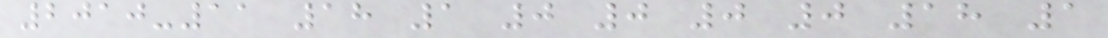2010-11 18 1 0 0 0 0 18 1
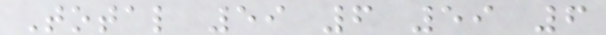Total 59 6 59 6
